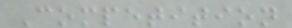Competition
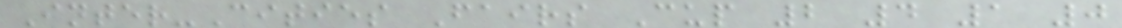Inter-Cities Fairs Cup 2 4 1 0
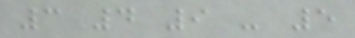3 4 9 - 5
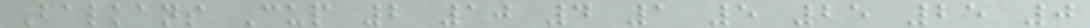Balkans Cup 2 10 4 1 5 25 25 0
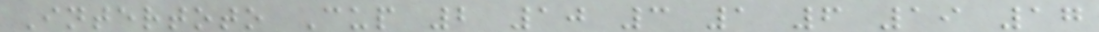Intertoto Cup 2 10 3 1 6 19 17
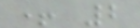+ 2
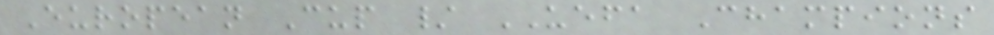European Cup / UEFA Champions
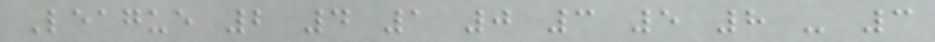League 2 4 1 0 3 5 8 - 3
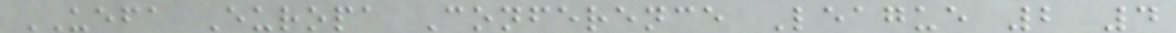UEFA Europa Conference League 2 4
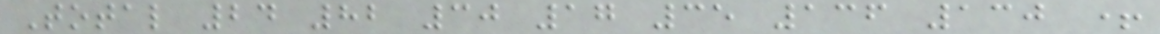Total 24 82 30 17 35 136 130 +
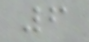6
